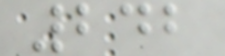242
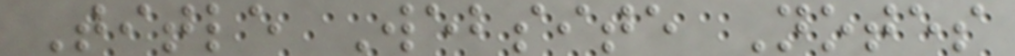Title Website Notes
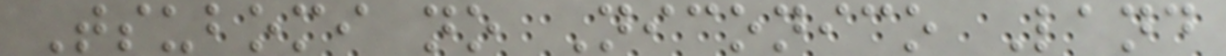Tsubomi no Niconico Land
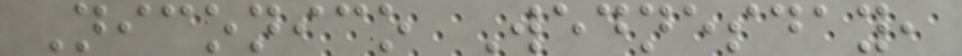Niconico Wednesday,
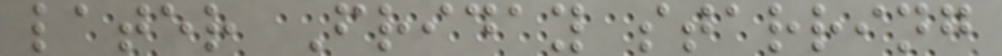later Friday starring
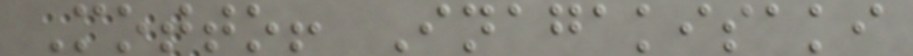Motto! Inagakisaki
